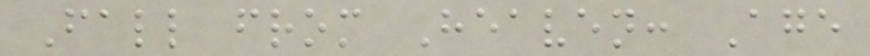Fall from Heaven: Age
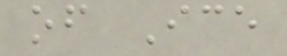of Ice
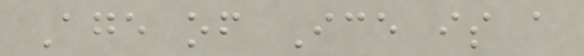Age of Ice is a
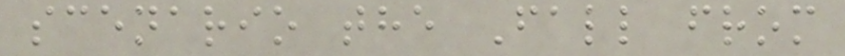scenario the Fall from
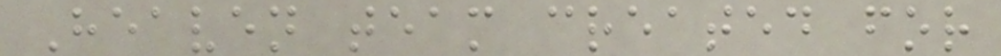Heaven team created for
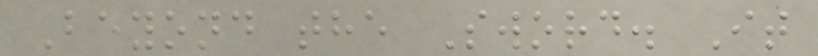Beyond the Sword. It
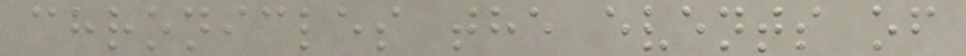chronicles the events of
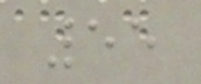55
